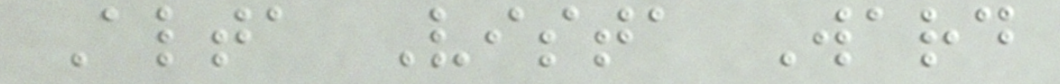Alta Vista Ward
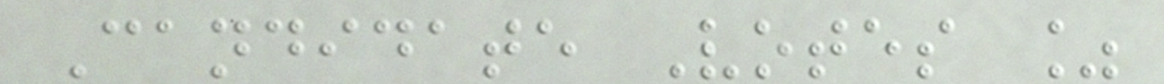Candidate Votes %
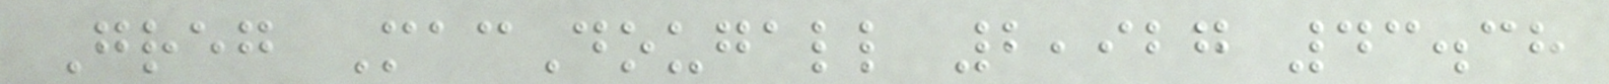Greg MacDougall 2,927 43.38
